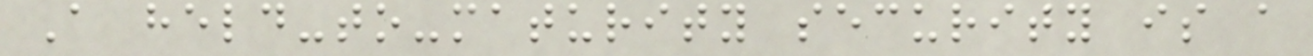A held-to-maturity security is a
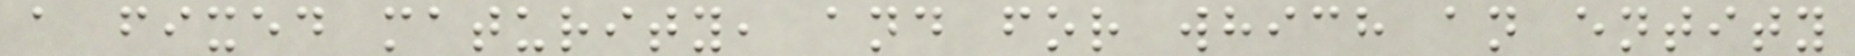a fixed maturity, and for which an entity
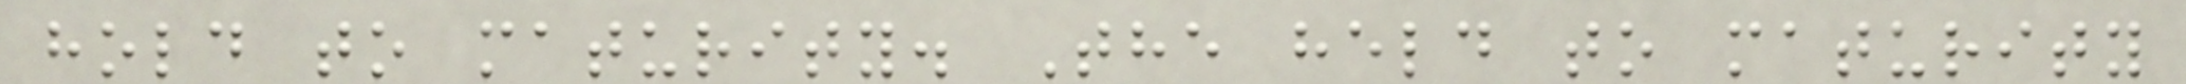hold to maturity. The held to maturity
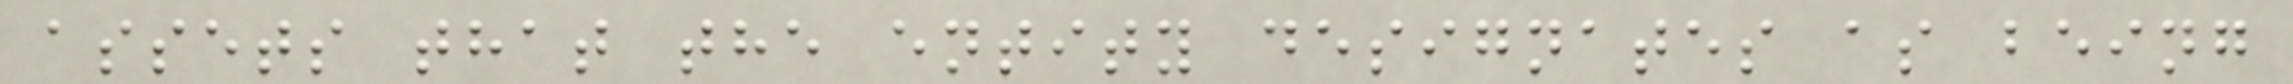assets that the entity designates as being
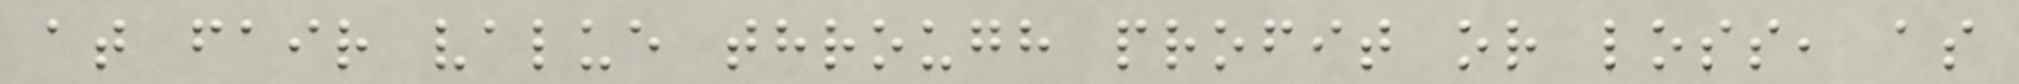at fair value through profit or loss, as
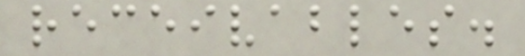receivables.
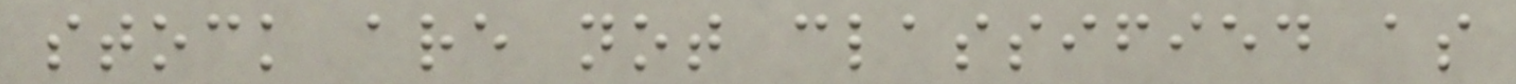stock are not classified as
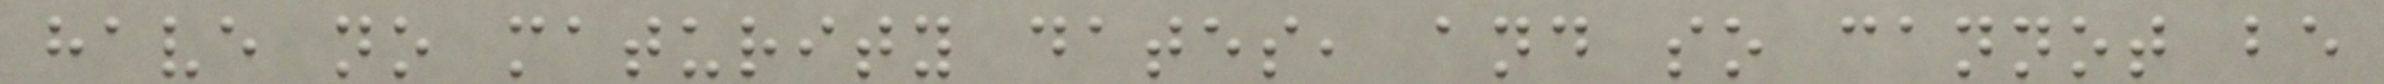have no maturity dates, and so cannot be
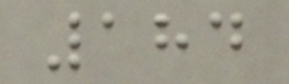184
